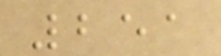251
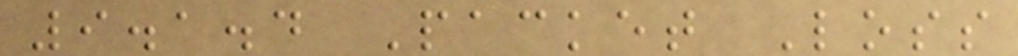9.1.4 Packet Loss
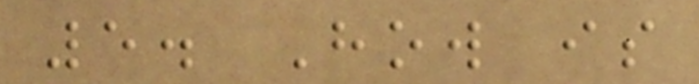5. How is
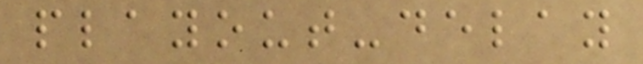playout-delay
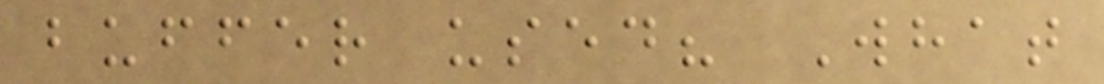buffer used? What
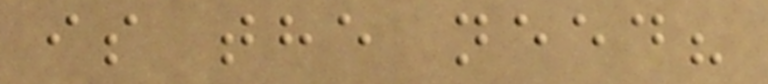is the need?
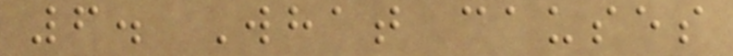6. What causes
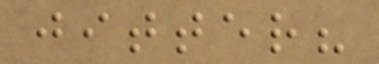jitter?
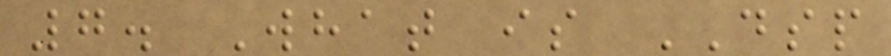7. What is DSP
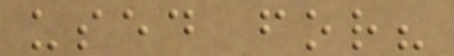used for?
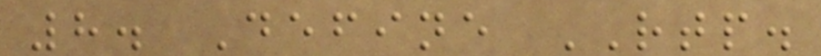8. Define RTP.
